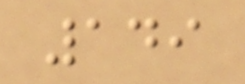149
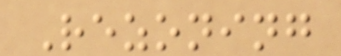Rezoning
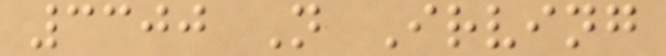3300 N Irving
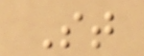St
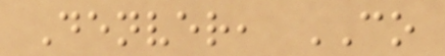Denver, CO
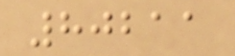80211
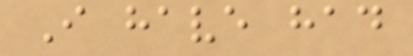I have had
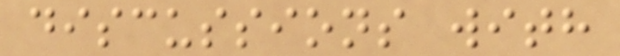discussions with
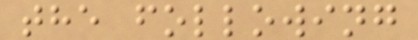the following
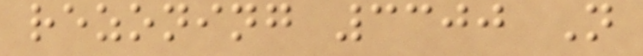rezoning 3300 N
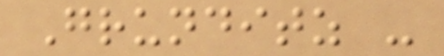Grunditz -
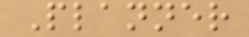Planner
